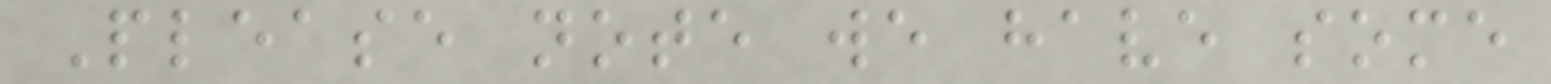Please note we have some
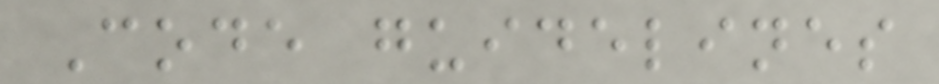Code guidelines
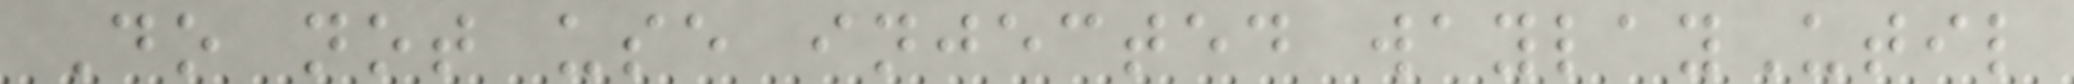Do not use injected waylayUtil
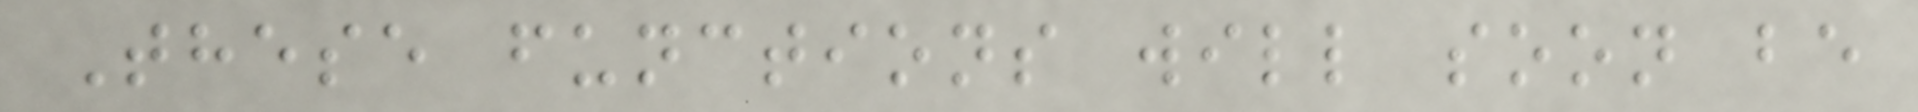These functions will soon be
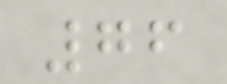76
